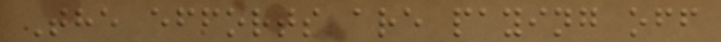The efforts are paying off
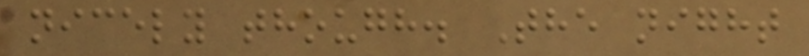nicely though. The night
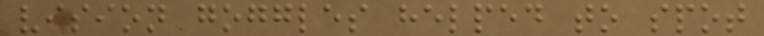vision goggles helped to spot
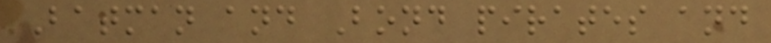Batman and Bond pirates and
